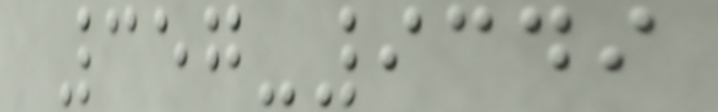357-9349
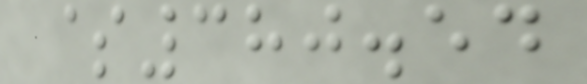$380.54
